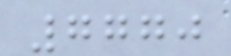7770
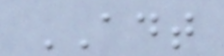ADT
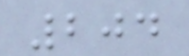204
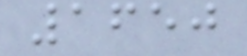1650
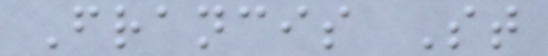Francis St
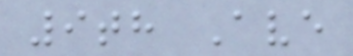9th Ave
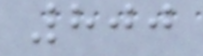800
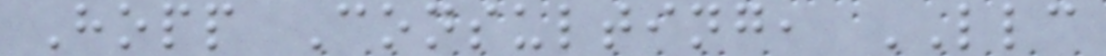Hopp Consulting, LLC
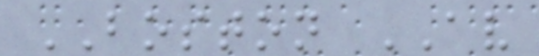BOSTON AV
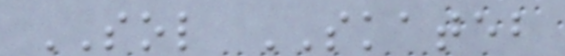SOL SKATEB
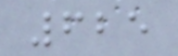625
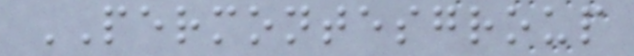PERMONTESGROUP
